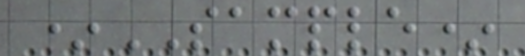*SAMPLE*
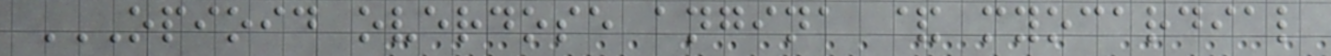OPIOID OVERDOSE ANGINA & MYOCARDIAL
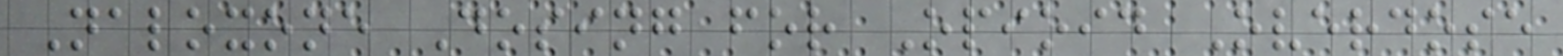Naloxone Dosing for Opioid Overdose
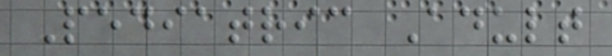Pediatric Adult
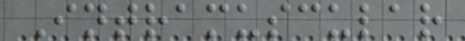Intramuscular
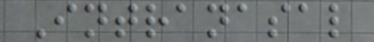Intranasal
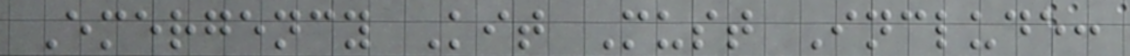Emergency Kit Must Include:
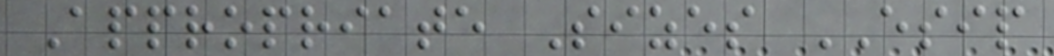Appropriate Sizes ESIP
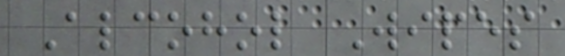Alcohol Wipes
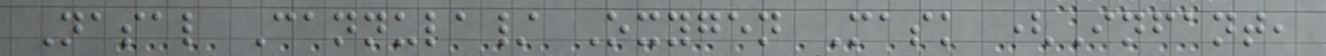Nasal Cannula/ Oxygen Mask (Infant,
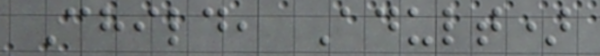Child, Adult)
